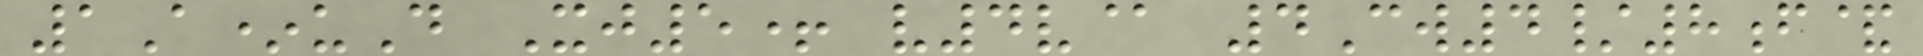1A*uD Xj5+ v4v@ 4Cw4/8f&
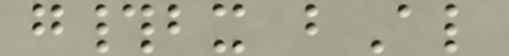g#bx bAl
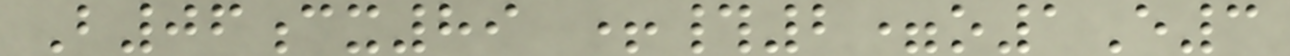B06cx89 +#2=o1E3
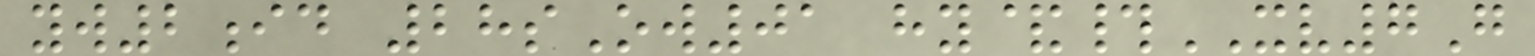yw2id 28sOw01 hy&#XV7G
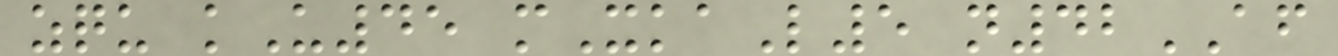zqu kU45 mXkaL5 n42AF
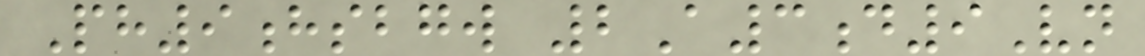Ph9hsbgw 2A3d9Vn
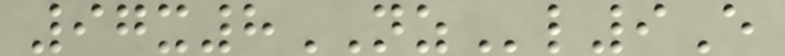97x8NZl9E
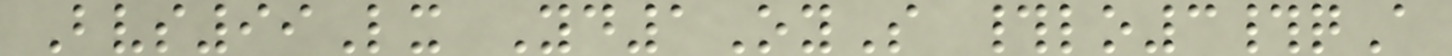Bvs99Lx Yd1OyS #lo3#qA
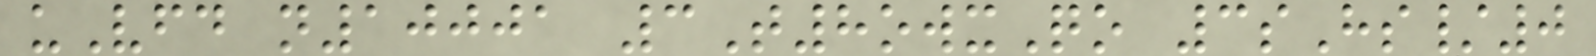uVfd n10001 3T8owxQo 3sHs/0
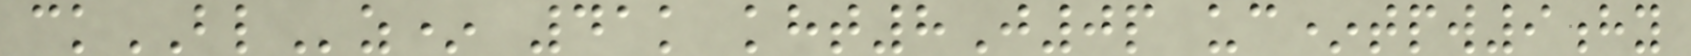ckBLz* 41k kht8J0p uc*tpw9hy
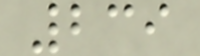239
